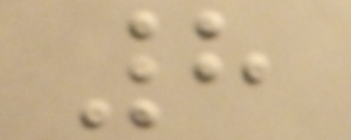8
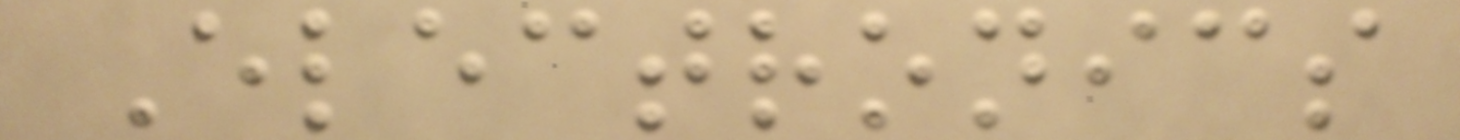Electronics
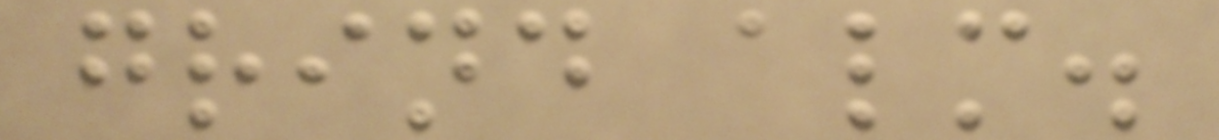grind alm.
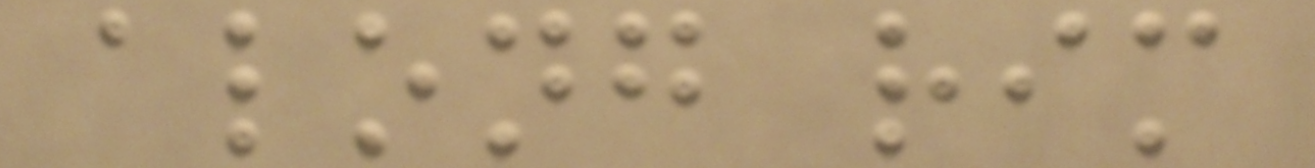along rim
